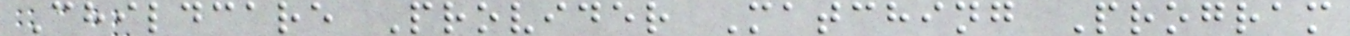Childcare Provider Matching Program
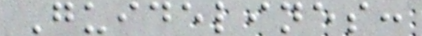Guidelines:
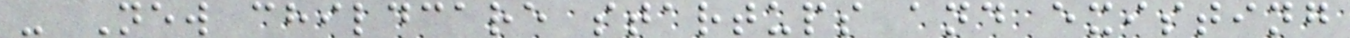- New childcare startups and existing
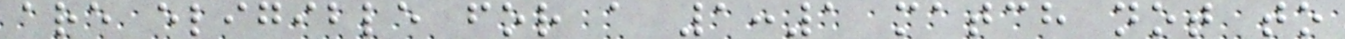are eligible for a 1:1 match not to
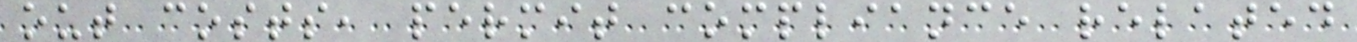out costs, permit compliance related
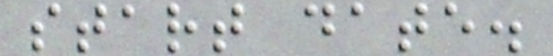start date.
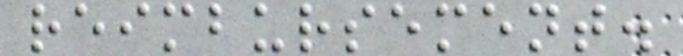reimbursement.
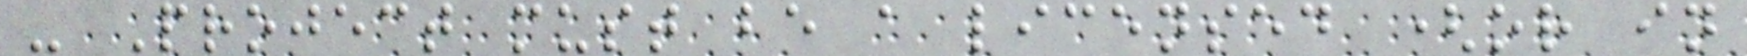- Project must be a licensed (or in
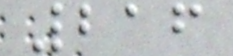216
